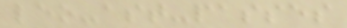leo-ast-passes
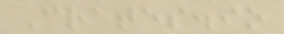Crates.io
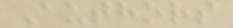Authors
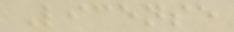License
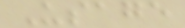Usage
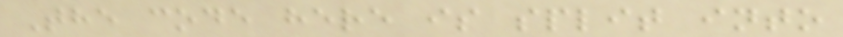The code here is split into
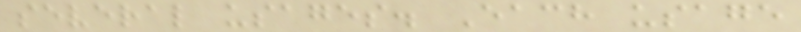several usages. Each usage
